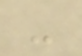-
